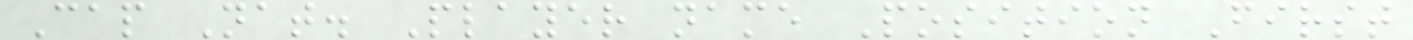Cap Nat. Player name Position First
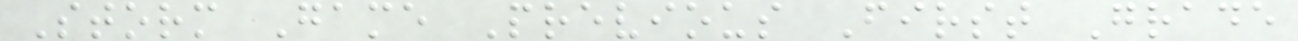Storm Game Previous First Grade
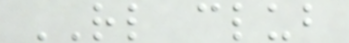RL club
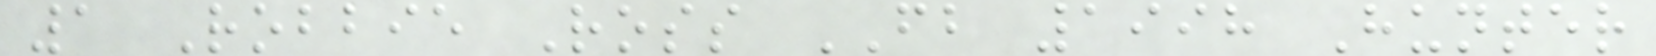1 Robbie Ross FB 1998 Hunter
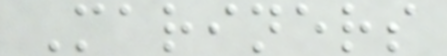Mariners
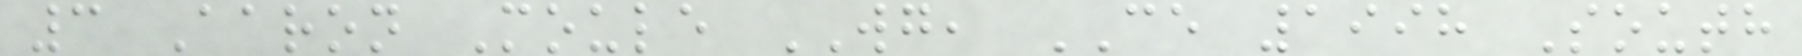3 Aaron Moule WG, CE 1998 South
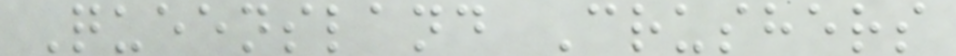Queensland Crushers
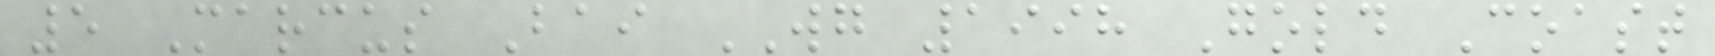5 Marcus Bai WG 1998 Gold Coast
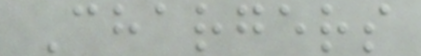Chargers
